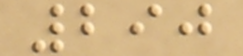290
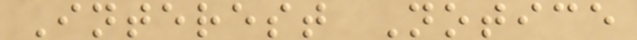Interest Notice
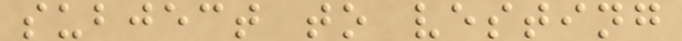subject to vesting
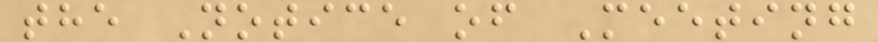the Notice of Meeting
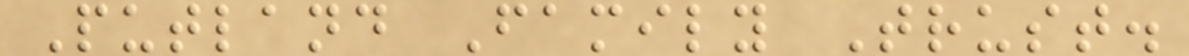Putland Family Trust.
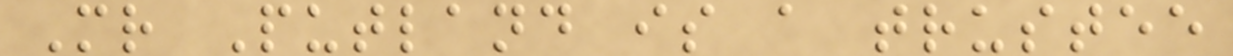Mr Putland is a trustee
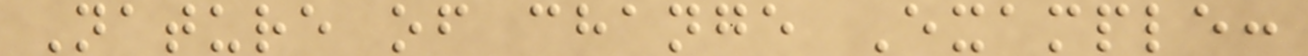Nature of change Example:
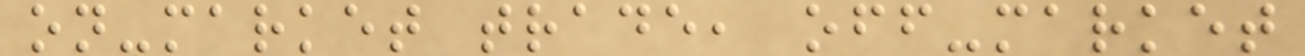on-market trade, off-market
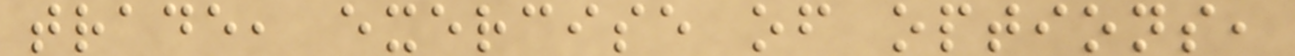trade, exercise of options,
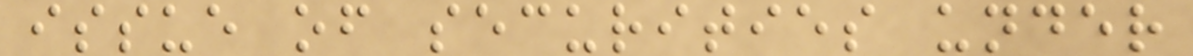issue of securities under
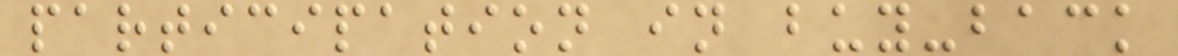participation in buy-back
